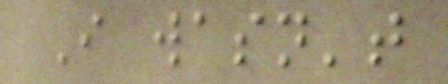I wasn't
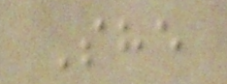She
